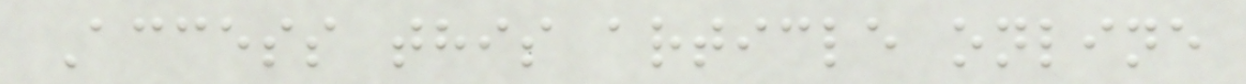Access this article online
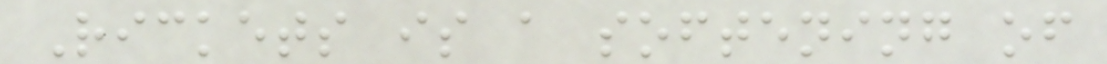Rickets is a softening of
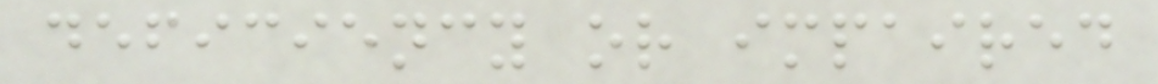deficiency or impaired
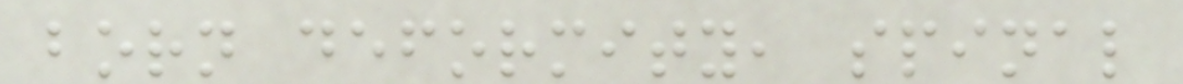born deformity, spinal
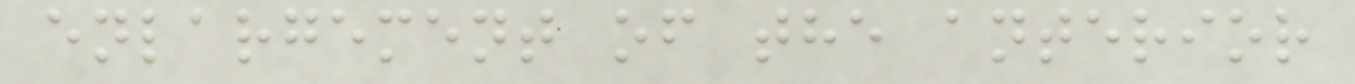enlargement of the anterior
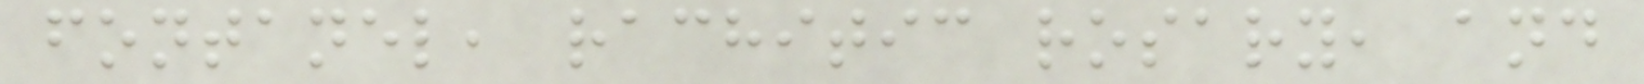fontanel, rachitic rosary, and
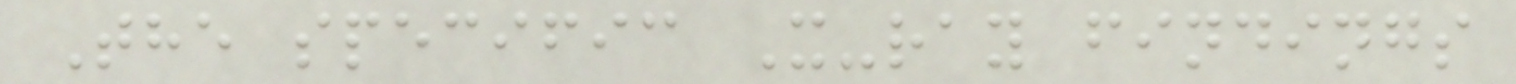The specific X-ray findings
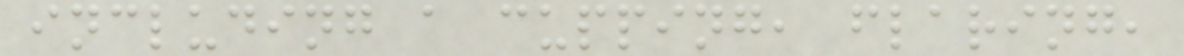including a cupping, flaring,
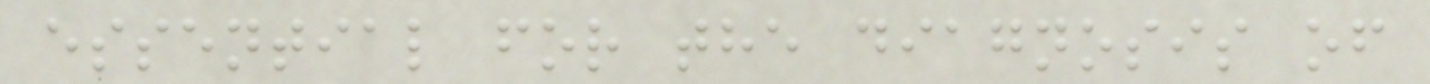essential for the diagnosis of
